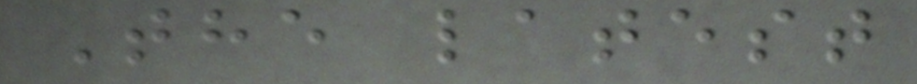The latest
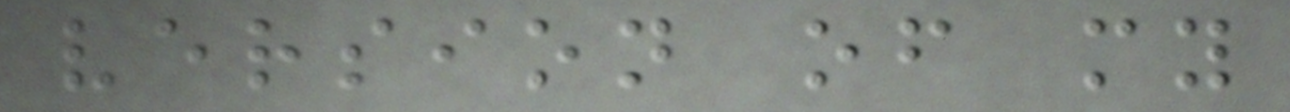version of my
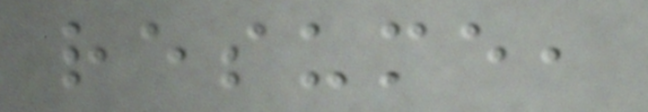resume,
